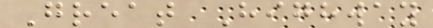Great Highway
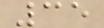35
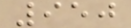950
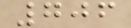706
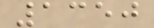1350
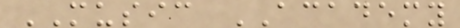MUSIC ACADEMY
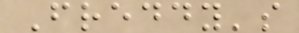Freddy's
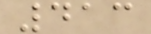413
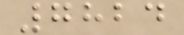7824
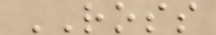ROSS
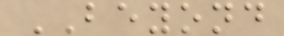BEYOND
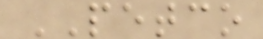PETCO
